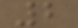2
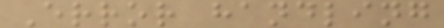Error handling
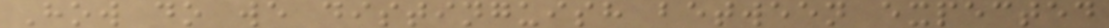How do we distinguish between expected
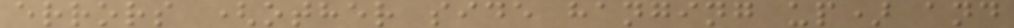errors (other side hanging up) and
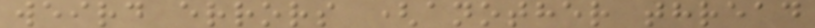weird errors (another thread
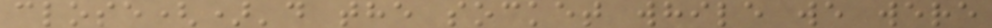close()'d the socket while we were
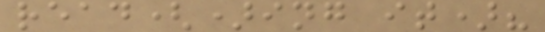read()ing it)?
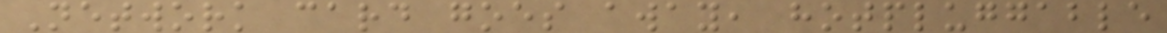Network card goes away, hotpluggable
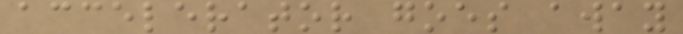accelerator goes away
